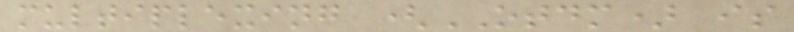multiplexing (OTDM) is
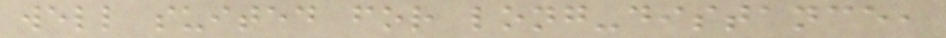well suited for long-distance,
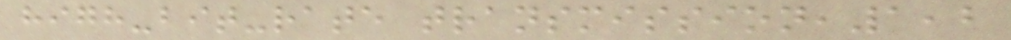high-bit-rate transmission,1,2
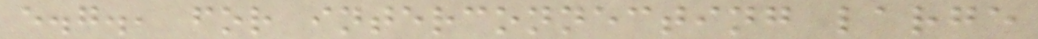e.g., for interconnecting large
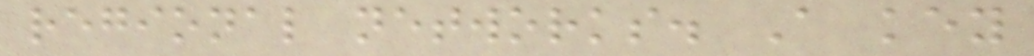regional networks. A key
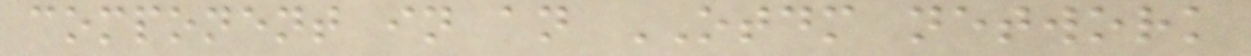component in an OTDM network
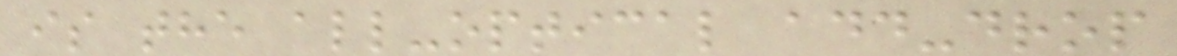is the all-optical add-drop
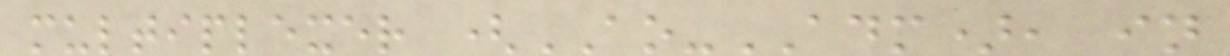multiplexer (AO-ADM), in
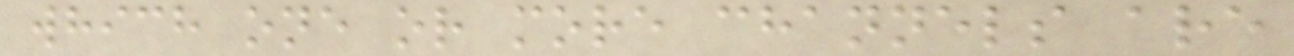which one or more channels are
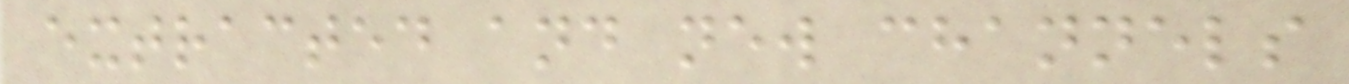extracted and new channels
